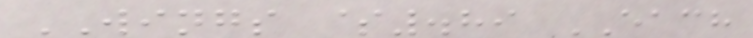WINGS $.89 EACH
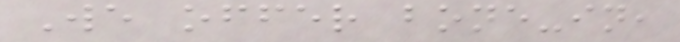We offer bone-in,
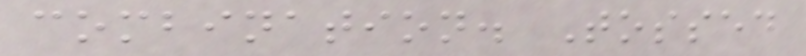combination. Tossed
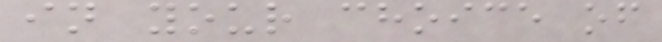in your choice of
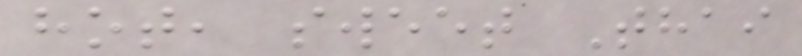hot, sweet Thai
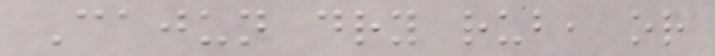Cajun dry rub, or
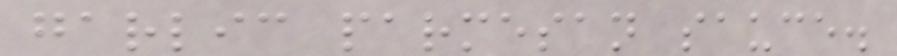garlic parmesan sauce.
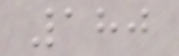180
